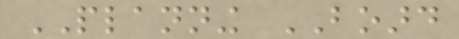PLANNING BOARD
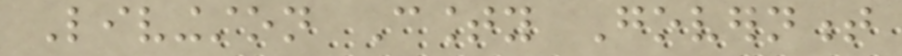Livingston County Government
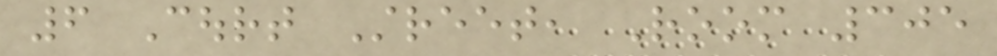6 Court Street, Room 305
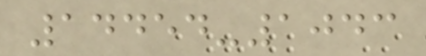14454-1043
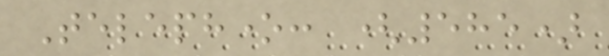Telephone: (585)
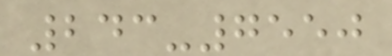243-7550
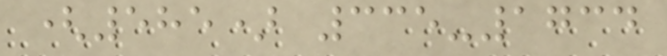(585) 335-1734
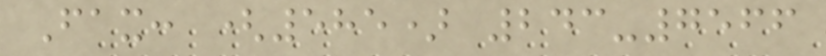Fax: (585) 243-7566
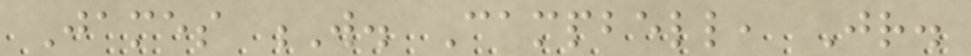James W. Campbell, Jr.
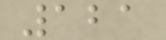121
